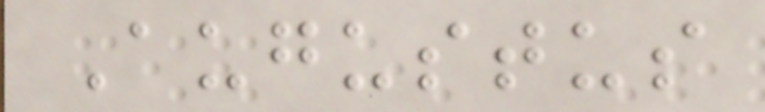Augustus
